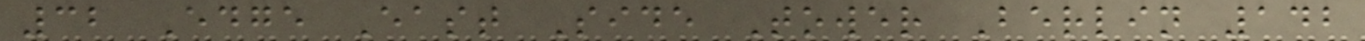32 Edge East Side Tower Berlin 142
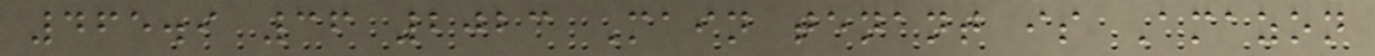465.9 36 2023 Main tenant is Amazon
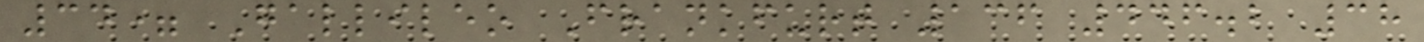34= Gallileo Frankfurt 136 446.2 38
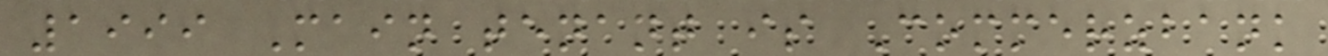1999 Main tenant is Commerzbank
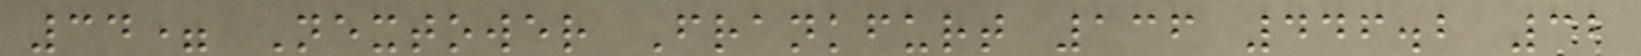34= Nextower Frankfurt 136 446.2 32
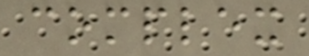complex
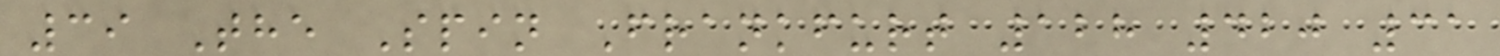39 The Spin Frankfurt 128 420 31
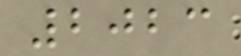2023
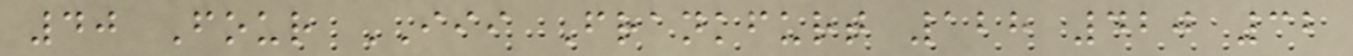40 Four III Frankfurt 128 420 32
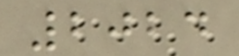2024
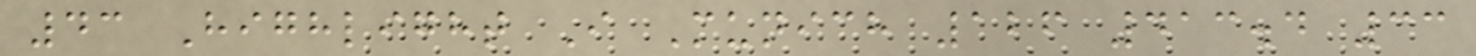43 Highlight I Munich 126 413.4 33
